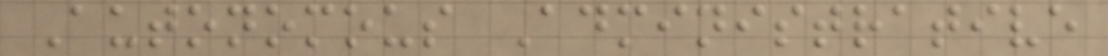Autonomous Administrative
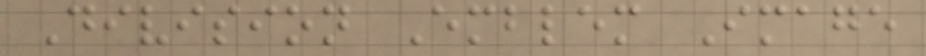Division Emblem Image
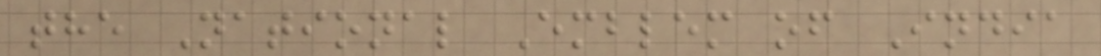the National Emblem of India
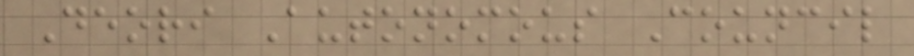Deori Autonomous Council
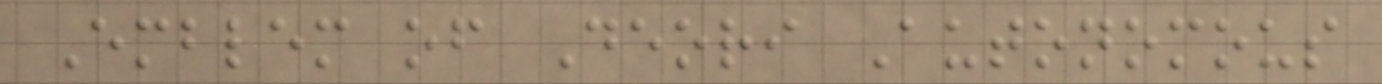Emblem of Deori Autonomous
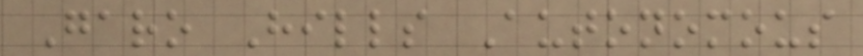Garo Hills Autonomous
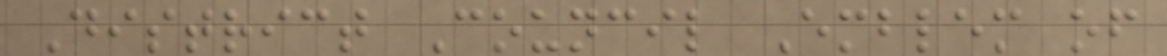District Council Emblem of
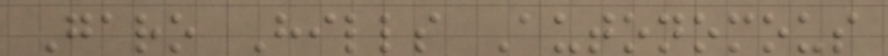Garo Hills Autonomous
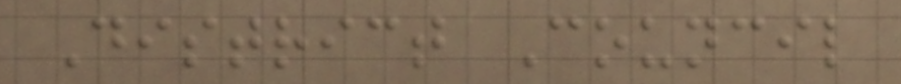District Council
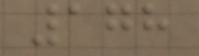178
